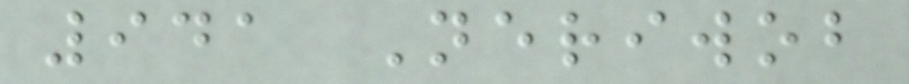941 Neriwob
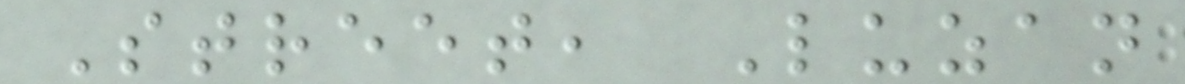Street, Luzan
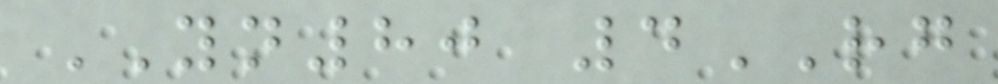YN80 4RG
